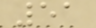51
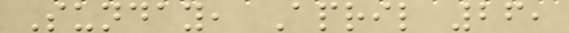Sunday, April 26,
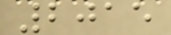2015
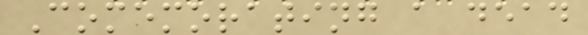Comemorating a dead
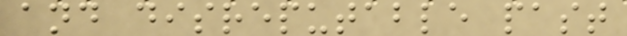and disreputable past
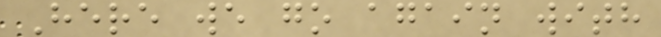Here we go again with
